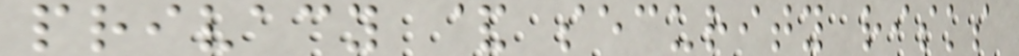privacy & security risks
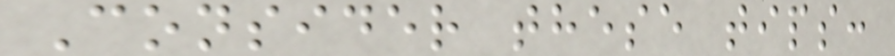Consider these tips:
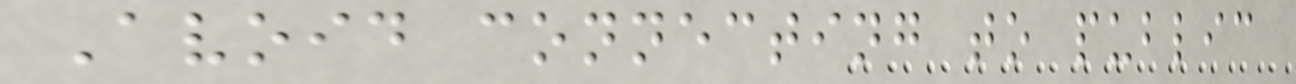Avoid connecting to public
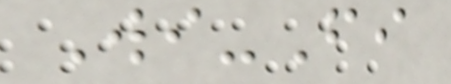Wi-Fi
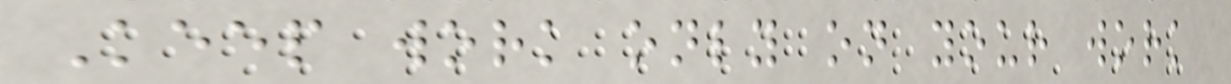Keep work only on your work
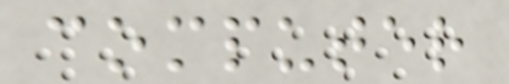computer
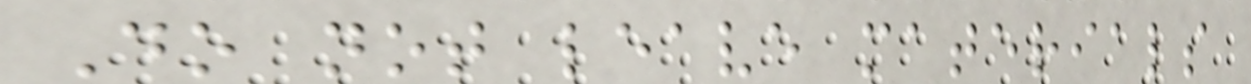Do not leave materials
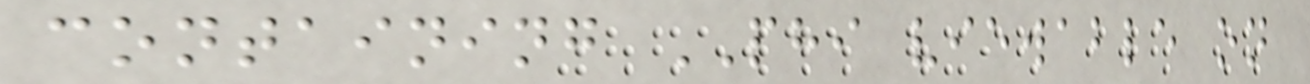containing PHI viewable on
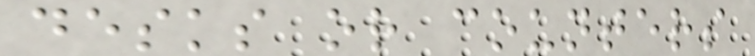desks or counters
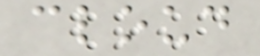cloud
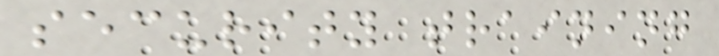security training
